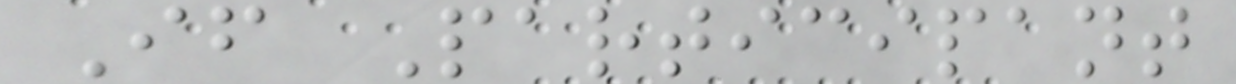If Participant
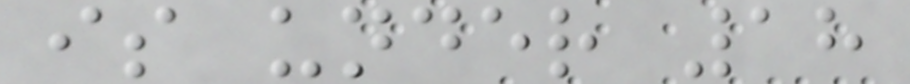is under 18
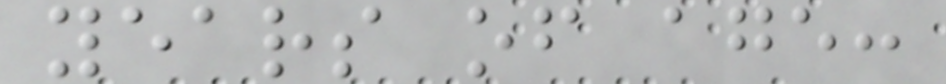years of age:
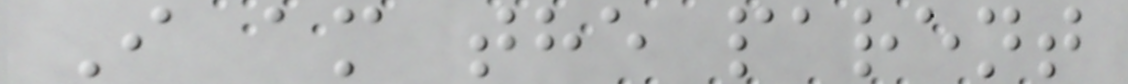I am the parent
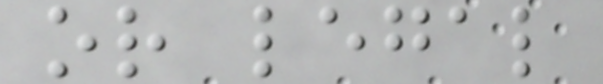or legal
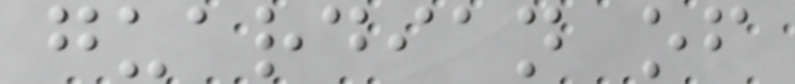guardian of
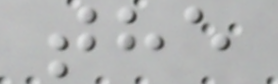the
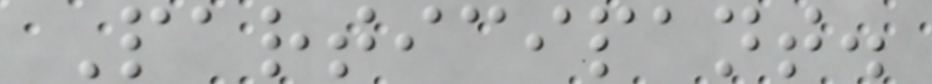Participant.
